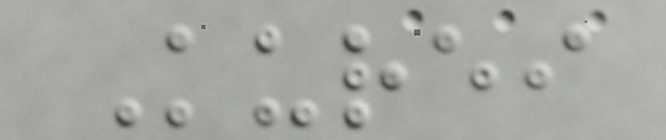Kurei
